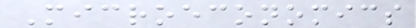Microeconomics
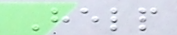Help
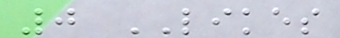0 LIKES
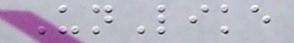UnLike
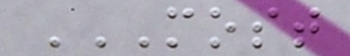MOST
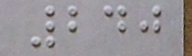240
